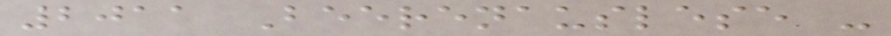2011 Beerenauslese -
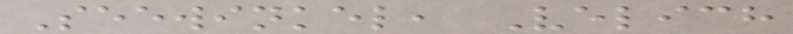Seewinkel, Velich
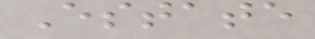Estate
